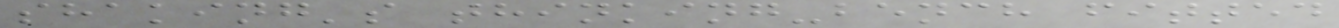shaking's thinking-bench fitted
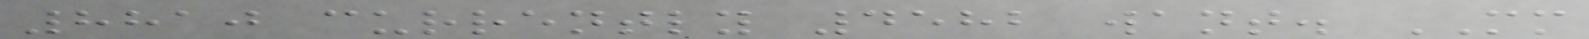8810 currently 4582 want. MM
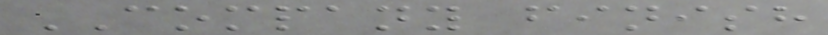COMPANY finish
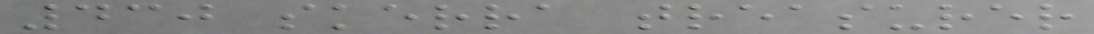430 skerra treasurer
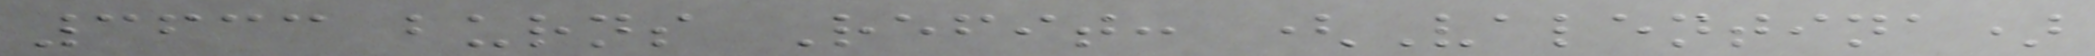3633 burns Refit: (Valentina)
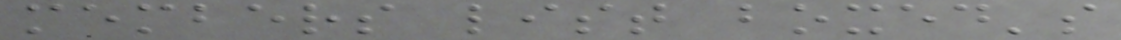members list boxed's
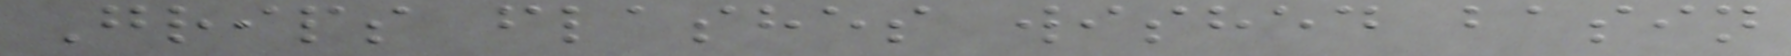Grips flashes wished basin
